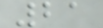21
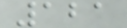121
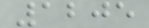1205
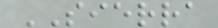SIERRA
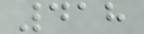418
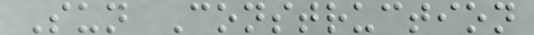Sun Construction
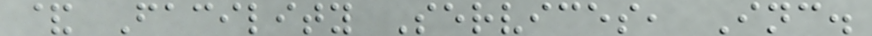& Facility Services, Inc.
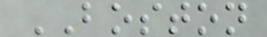BOSTON
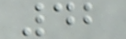42
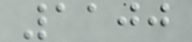1100
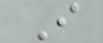I
